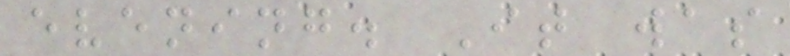evening. It was
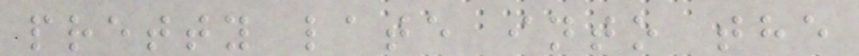pretty late into the
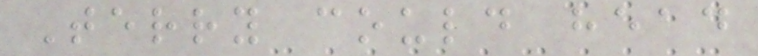Terry could head
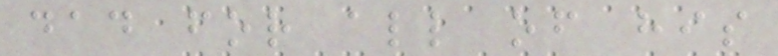dad for all of his
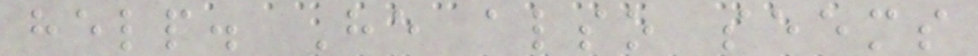help. He also seems
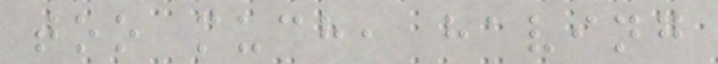too much, having
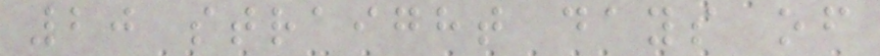20 straight days of
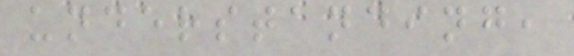understanding,
